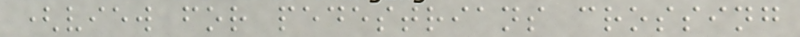(view for pedestrians crossing
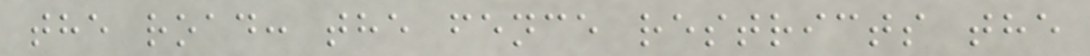the road: the fence restricts the
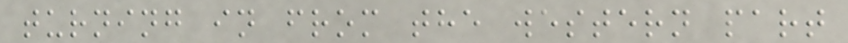turning in from the western part
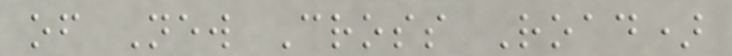of New Cross Road)
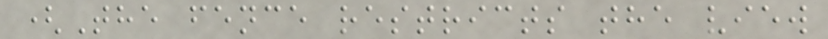(The fence restricts the view
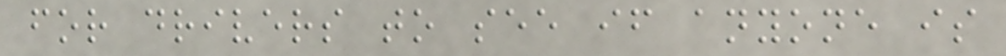for drivers to see if anyone is
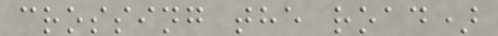crossing the road)
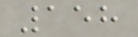158
